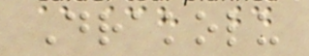Drakolu
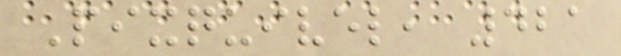Pixquivel, 421
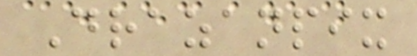Drazanpix
